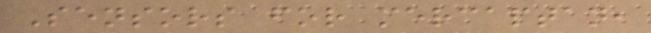Sensors for mercaptan,
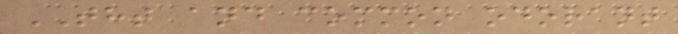THT and common odorant
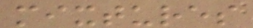mixtures
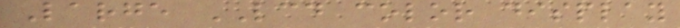Large LCD color display
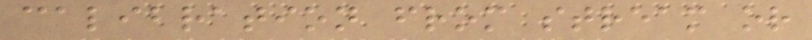calibration from stream or
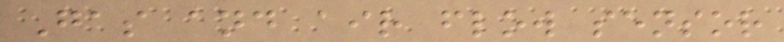Gas and air flow sensor
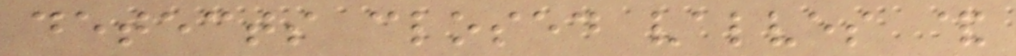detects closed valves &
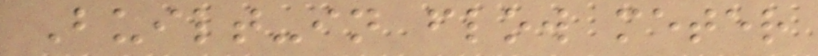Built-in flow meter
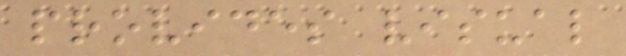provides visual
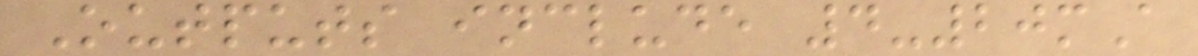Outputs include 4-20mA
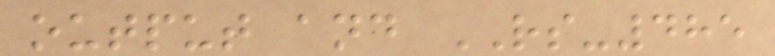output and RS-485
